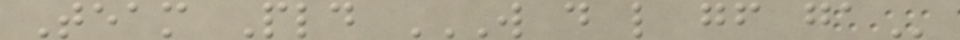Team Pld W D L GF GA
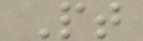Pt
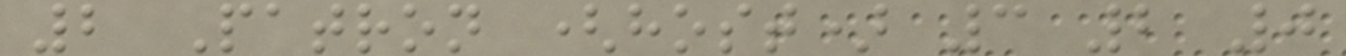2 Patron (host) 3 2 0
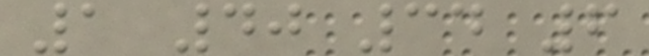1 40 34 6
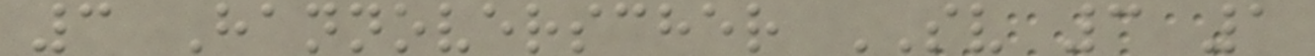3 Hannoverscher SV 3 1
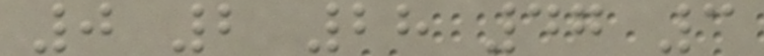0 2 28 47 3
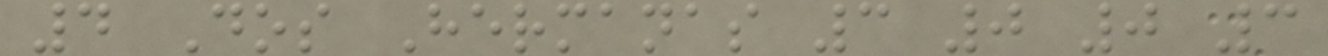4 Dos Hermanas 3 0 0 3
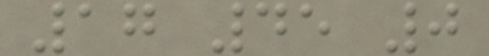17 45 0
